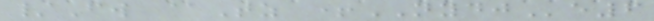/Fw @Tz +NYDJe6
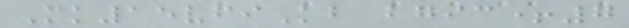Mk15vfiKb bgic+7
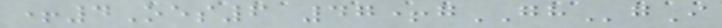+4Oes6 47+gGHgI
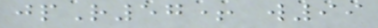jpR57+ w99
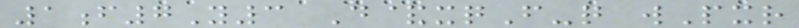1f7Y3 D&xqF-q wPxr
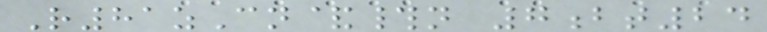R81zCn&#n 7bt24
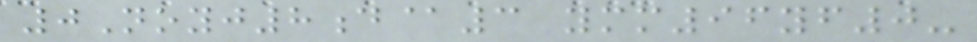0Noyj8d@3 ymm96yf0-
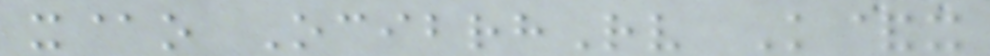x@o OcibrhRv K&x
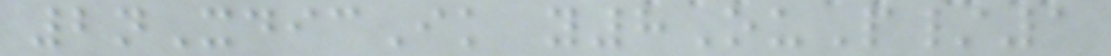2nXdicIk y8OuP/1
